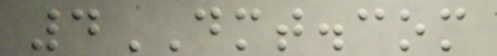4DMT.com
